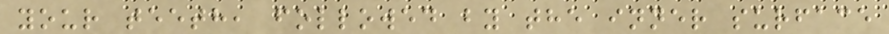your teeth, followed by the inner surface
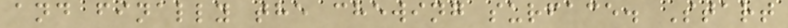and finally the chewing surface. Start
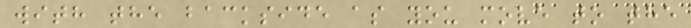with the backside as you move to the
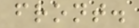front.
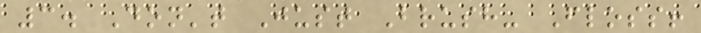3. Don't Just Brush- Floss!
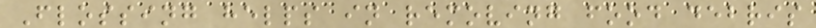Flossing helps in removing food debris
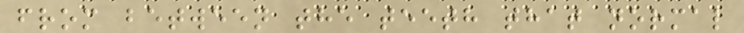from between the teeth that normal
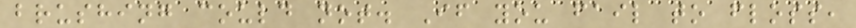brushing could not. If you fail to floss,
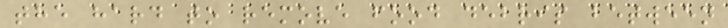the hard to remove food debris between
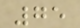75
